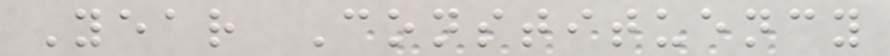Year Constituency
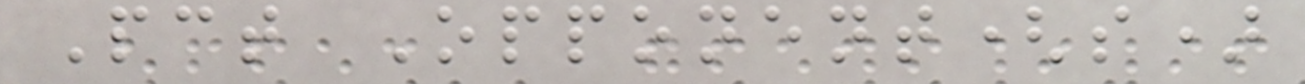Pct Opponent(s)
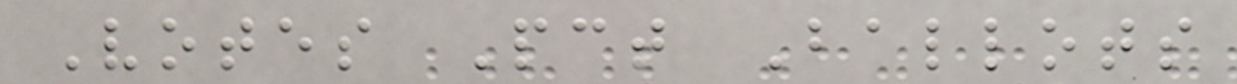Votes Pct Ballots
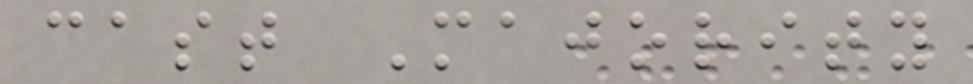cast Majority
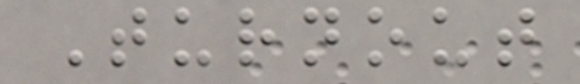Turnout
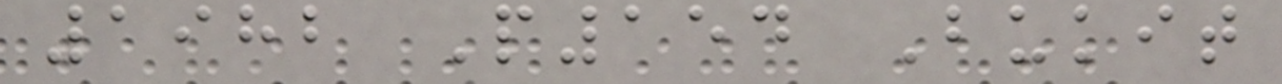1982 P154 Bukit
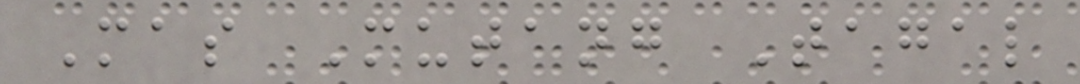Mas Mutang Tagal
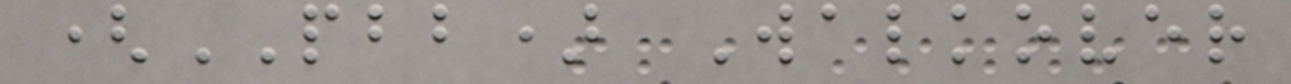(PBB) Walkover
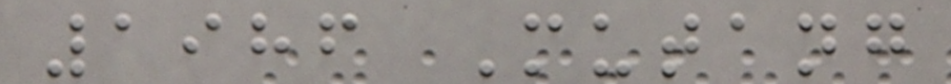1986 Mutang
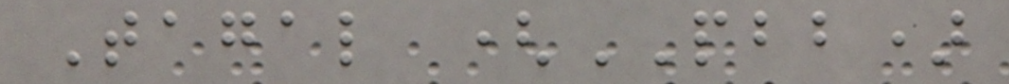Tagal (PBB)
